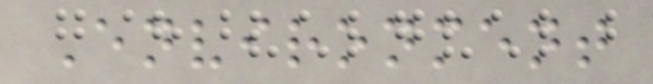Environment
